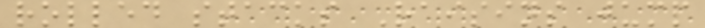rolled stacks Raisins jump
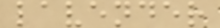lavender
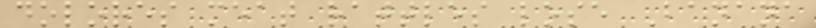dolores meat rattles lose Banana
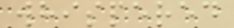whispered
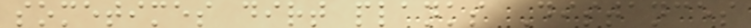sometimes dirt planks Distances
